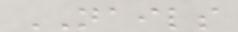NAILS
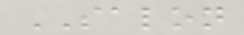SALON
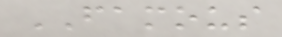FAMOUS
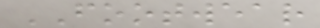FOOTWEAR
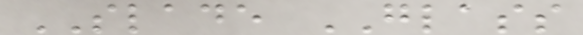SLADE GLASS
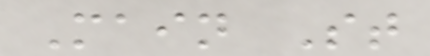Main St
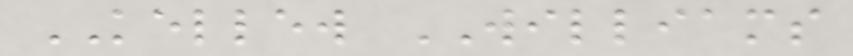KELLEW WILLIAMS
